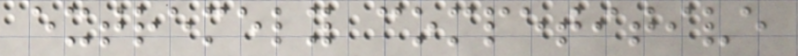extremely competitive
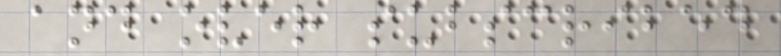and over subscribed
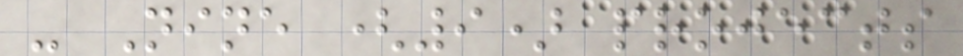- Nine (9) projects
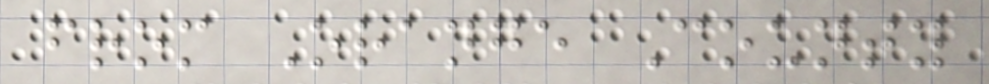from Orange County
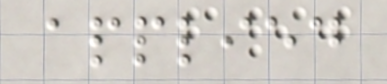applied
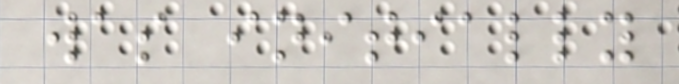was initially
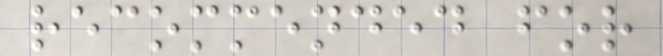recommended for
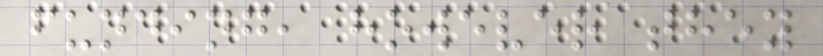funding, however they
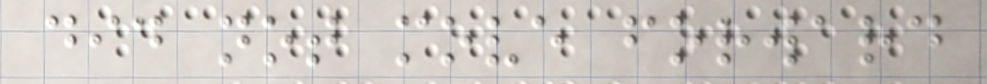did not move forward
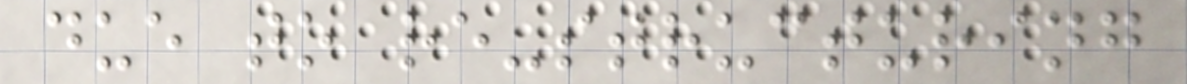due to re-structuring
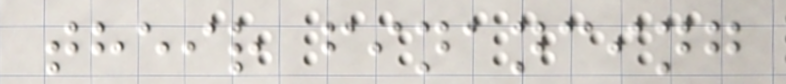their financing
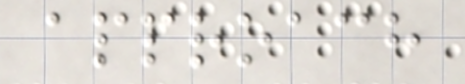approach
